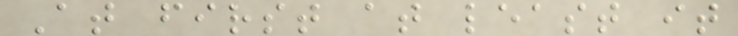At first at least it
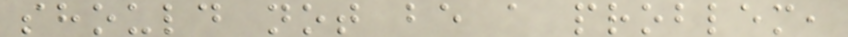should not be a problem,
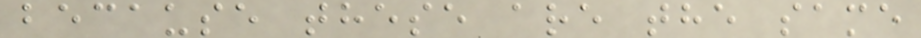because these are the same
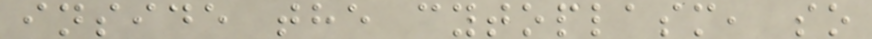inside the cytoplasm, so
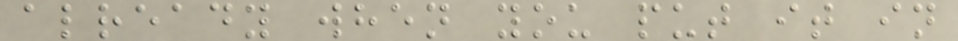already when you put it in
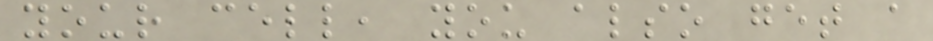your cell, you also get a
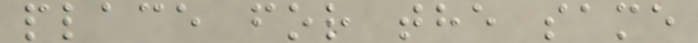place for the same
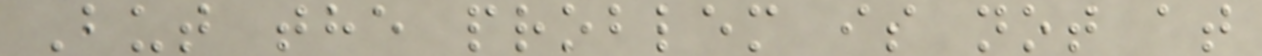But the problem is not at
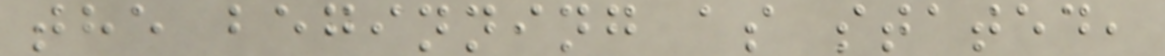the beginning as stated,
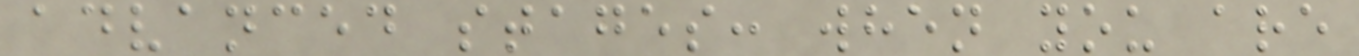advanced stages: when you are
